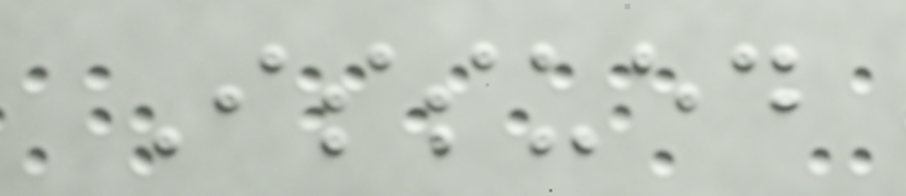Issued
